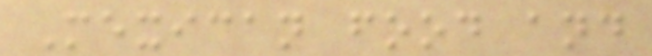Mexican food and
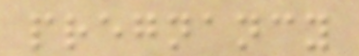pregnancy
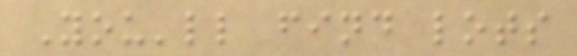You'll find lots
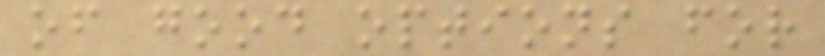of good options for
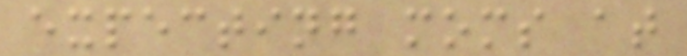expecting moms at
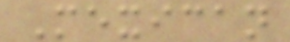Mexican
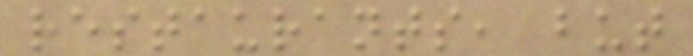restaurants, but
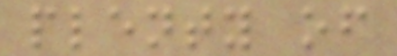plenty of
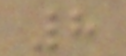8
